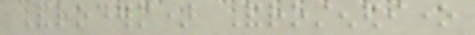Androderm) Androstenedione
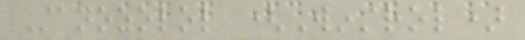Stanozolol (Winstrol)
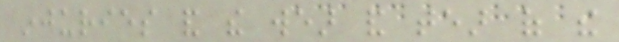injuries and the wear and tear of the
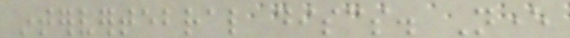intervertebral discs. Never
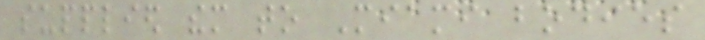supplied them to Miami bodies
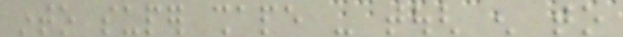into super shape - tough enough to
